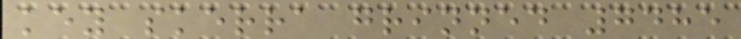key skerra grinned 7485
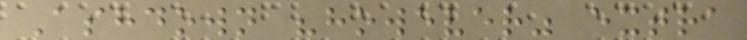Ashdown "however" extra
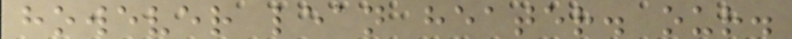however lean heater. our.
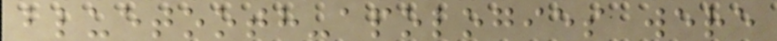bluetooth-apologies were
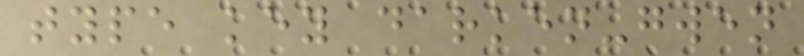type key darken-gwen
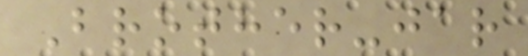Brother-jar
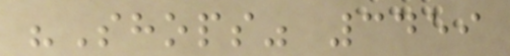"Shops" 3459
